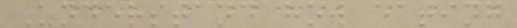Understand how eating
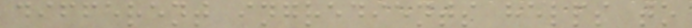different ingredients helps to
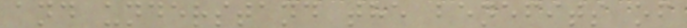and understand the benefits of
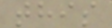this
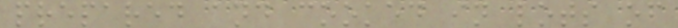prepared and cooked in lots of
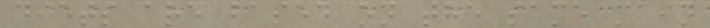diets are based on the same main
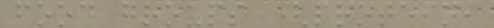food groups (protein,
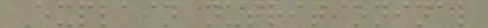Explain nutritioninal
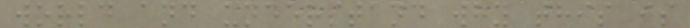world and understand why this is
